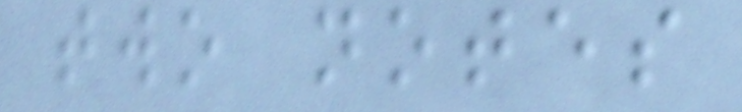two notes
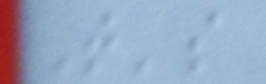That's
